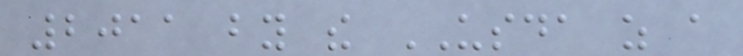2011 by the USDA as a
